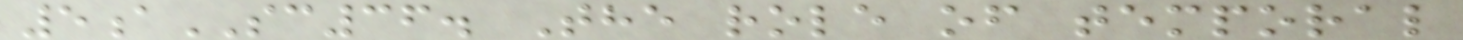5aSC36. The role of temporal
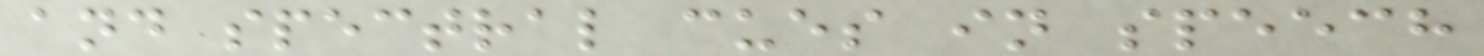and spectral cues in speech
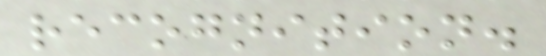recognition.
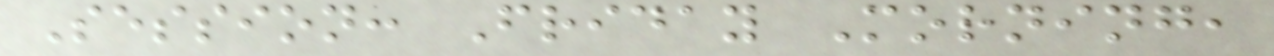Session: Friday Morning,
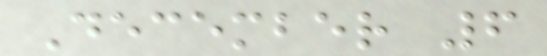December 6
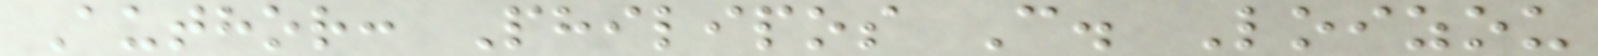Author: Philipos C. Loizou
